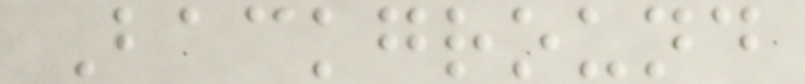Background
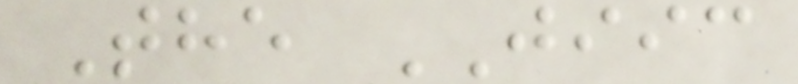The JIIC
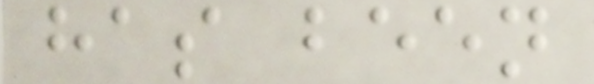has been
